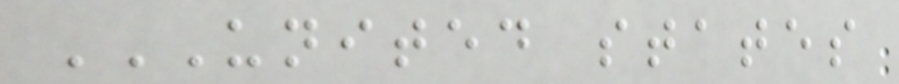UNITED STATES
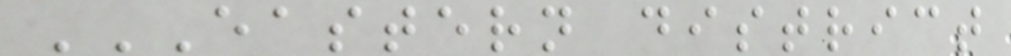EASTERN DISTRICT
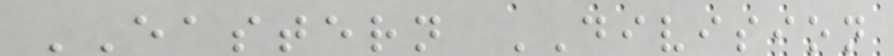EASTERN DIVISION
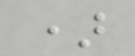)
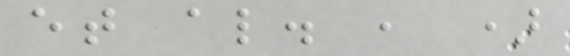et al. , )
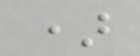)
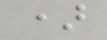)
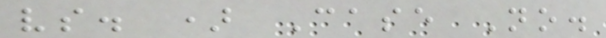vs. ) Case No.
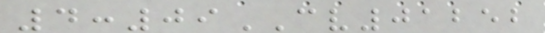4:09CV01252
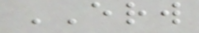ERW
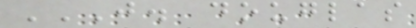J. DOUGLAS
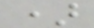)
